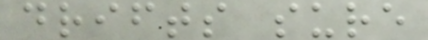drifts sure
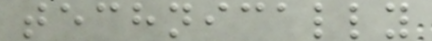technically
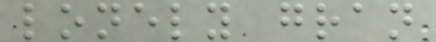lonely gran
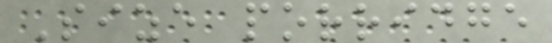Size porridge
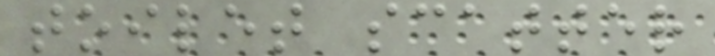toilet scatter
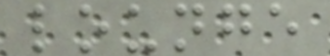lounge
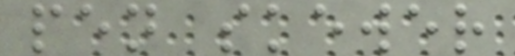pen skewer
